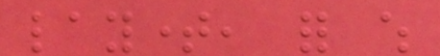laytime, for which
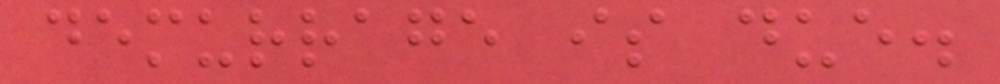demurrage is due.
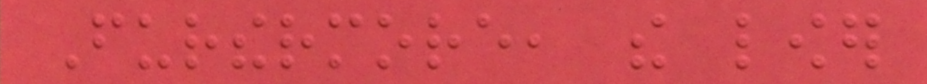Furthermore, the lower
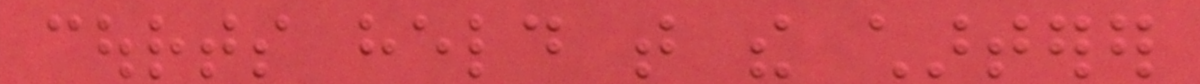courts held that the charterer
